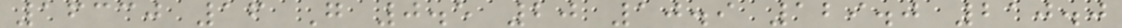16330 16 G 0.5 20 10.9 129.0 210.0
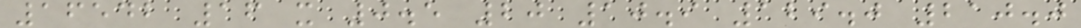16542 16 x 0.5 20 10.9 129.0 210.0
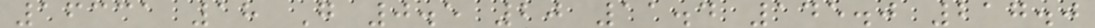16331 18 G 0.5 20 11.4 145.0 217.0
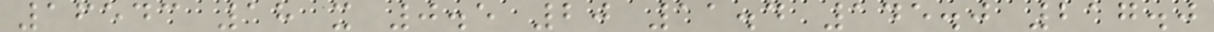16543 18 x 0.5 20 11.4 145.0 217.0
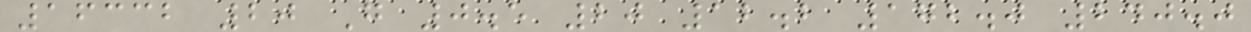16332 20 G 0.5 20 12.2 172.0 240.0
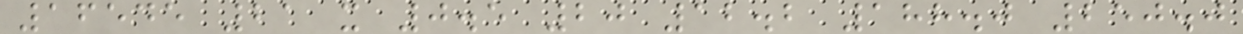16545 21 x 0.5 20 12.2 188.0 250.0
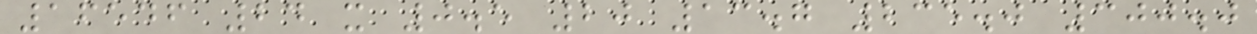16546 24 x 0.5 20 13.7 235.0 300.0
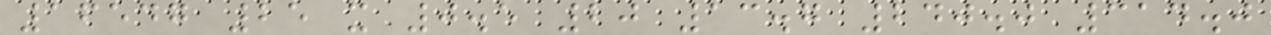16547 25 x 0.5 20 13.7 240.0 314.0
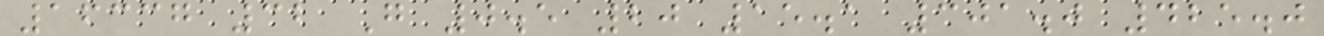16337 32 G 0.5 20 15.1 301.0 425.0
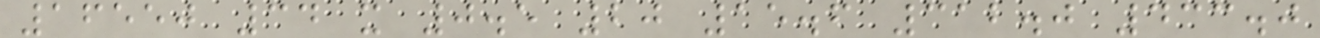16550 34 x 0.5 20 15.6 312.0 433.0
